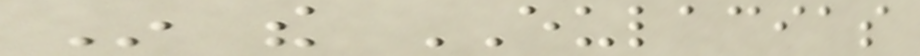In the EULACIAS
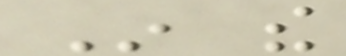In the
